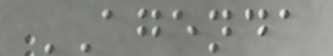AGENDA
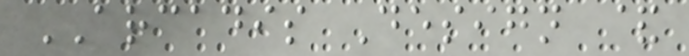ARCADIS Design &
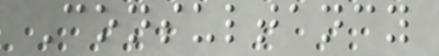Consultancy
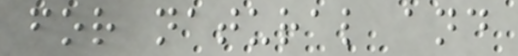for natural and
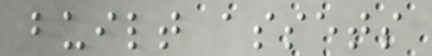built assets
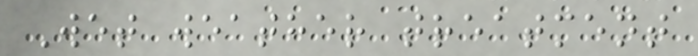Wet weather treatment
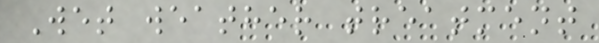Wet weather treatment
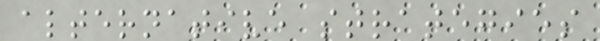alternative strategies
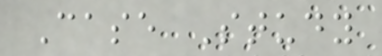Case Study
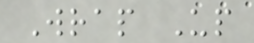Wrap Up
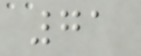71
